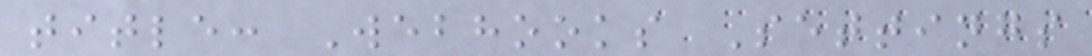title: Webhooks Settings
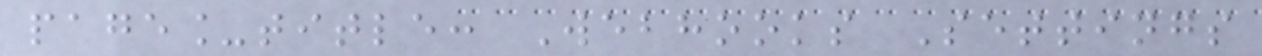page_title: Webhooks Settings
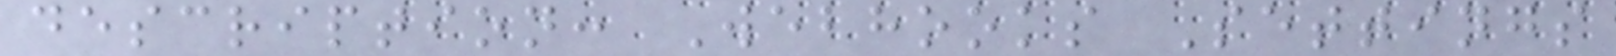description: Webhooks Settings
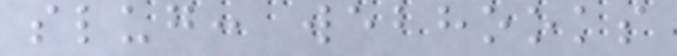slug: webhooks
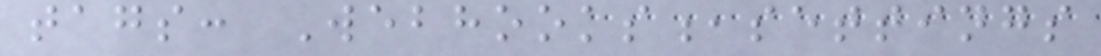tags: Webhooks,settings
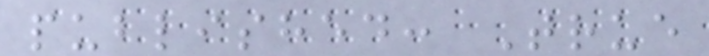published: True
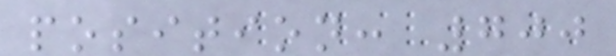position: 700
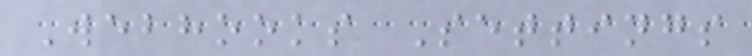Webhooks Settings
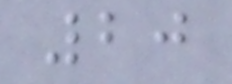20
